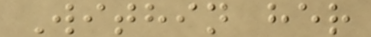Within her
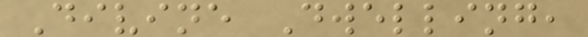Divine Dwelling,
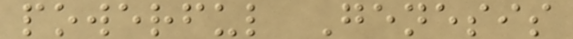powerful Genesis
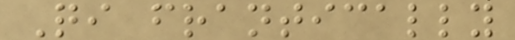Qi frantically
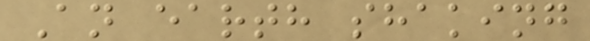An earth shaking
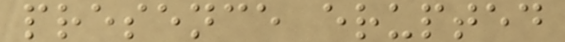presence erupted
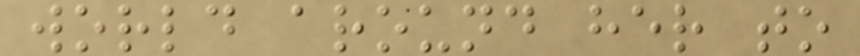world around her to
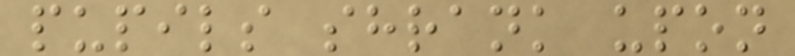pupils shrank upon
